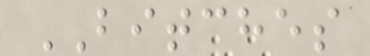BITCHES
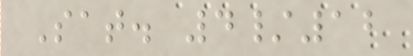Sat. 4/12
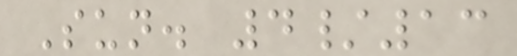Sun. 4/13
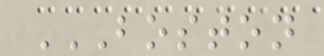BOSTON
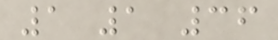1 1 36
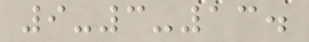9-3-13.
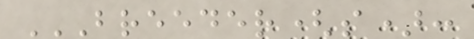BREEDER(S):
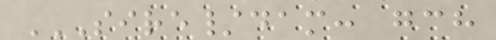SIRE/DAM: GCH
